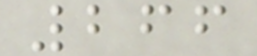266
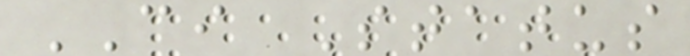CI Status
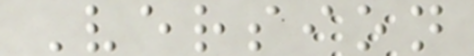Version
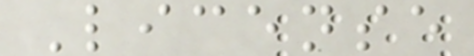License
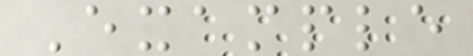Example
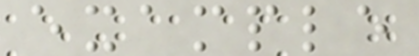example
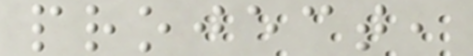project,
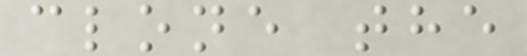clone the
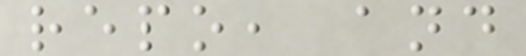repo, and
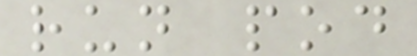run pod
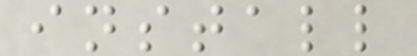install
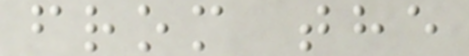from the
